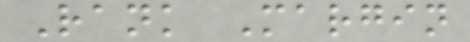Rank Margin
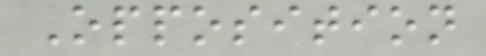Opposition
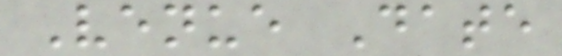Venue Date
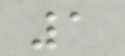1
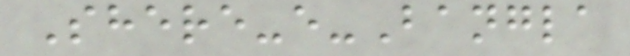Shere-e-Bangla
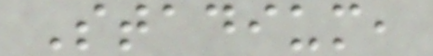Stadium,
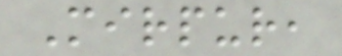Mirpur,
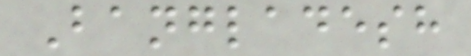Bangladesh
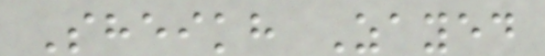Sheikh Zayed
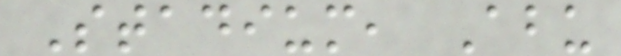Stadium, Abu
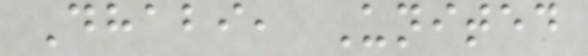Dhabi, United
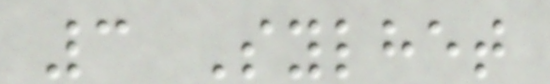3 Sylhet
